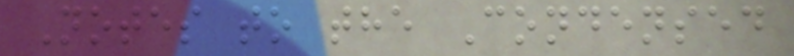Notes to the Condensed
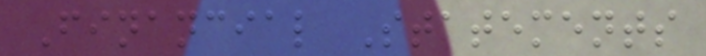Financial Statements
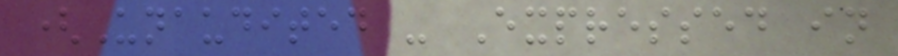(Unaudited - Expressed in
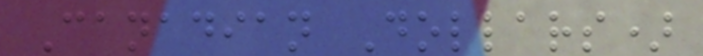Canadian Dollars)
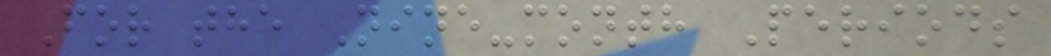For the Nine-month Periods
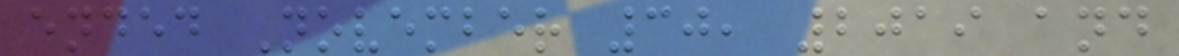ended November 30, 2019 and
